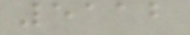5112
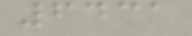6431
